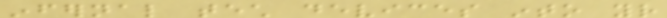infernal tech devices into your
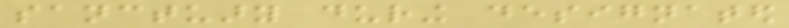sanctuary during designated
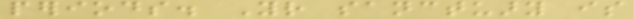periods. Your sanctuary is
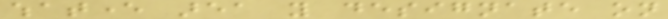whatever area you designate on
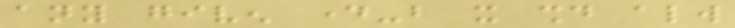any given day-but it should always
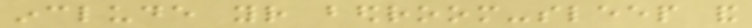include your bedroom-sleep and
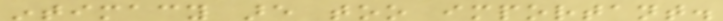intimacy are too important.
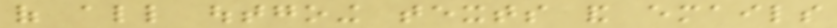of all outgoing texts and emails
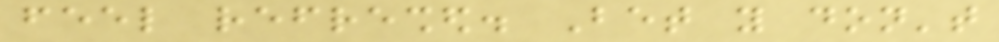feel refreshed. Bet you don't
